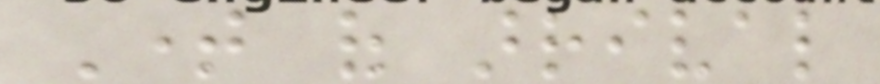Time of arrival
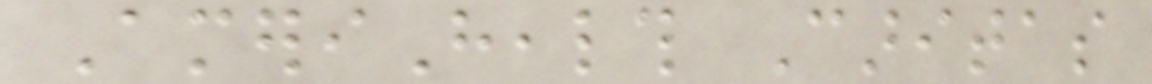AmeriHealth Caritas
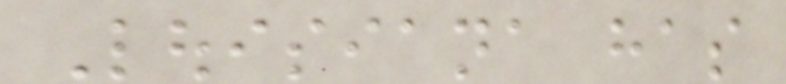Louisiana has
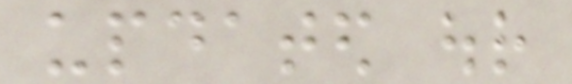updated our
